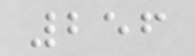256
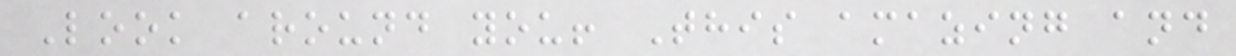Look around you! This amazing and
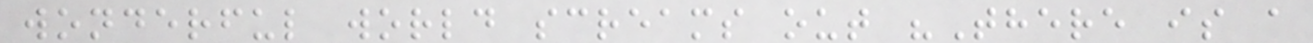wonderful world screams out "There is a
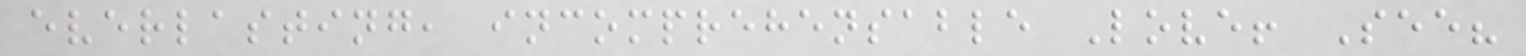everlasting, incomprehensable Love! See?
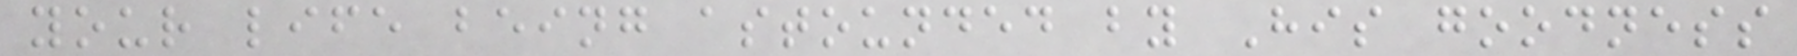your life being astounded by His goodness
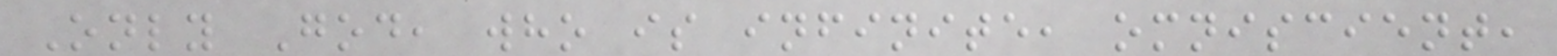Only God, who is infinite, omniscient,
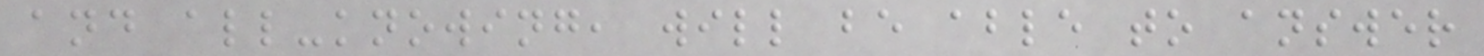and all-knowing, will be able to answer
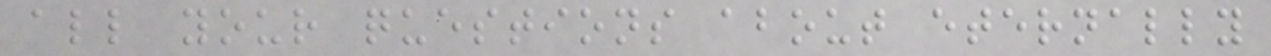all your questions about eternally
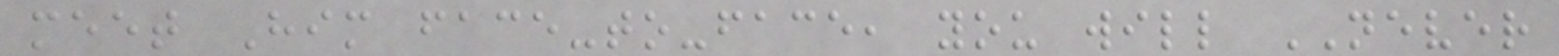meet Him face-to-face, you will NEVER
